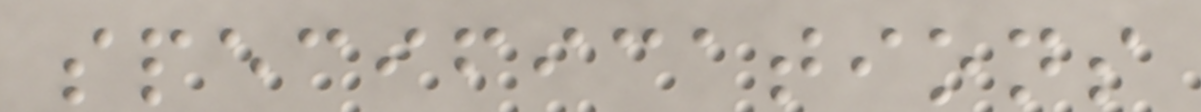specifications
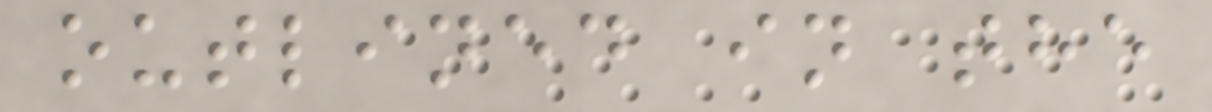outlined in the
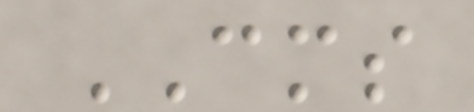CMS
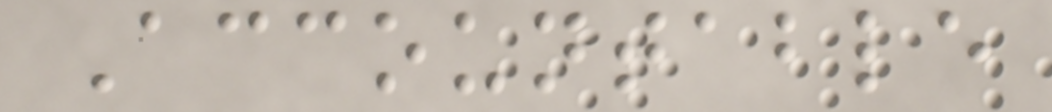Accountable
